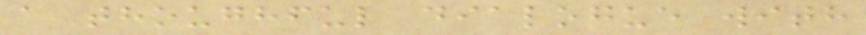a thoughful dialogue with
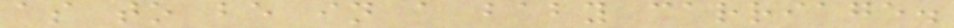as to be in a baby carriage.
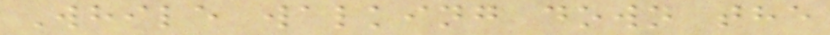While walking down the
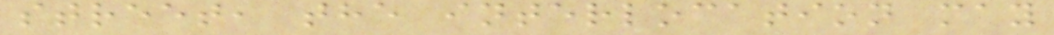street, the interlocation may
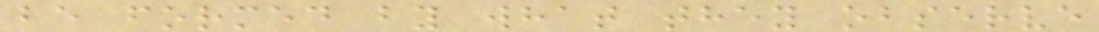be formed by what they observe
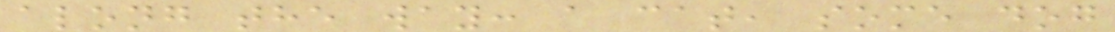along the way: a cat, some dog
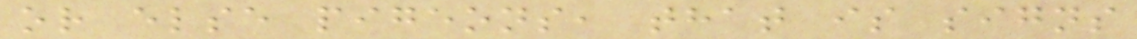or else pigeons, that is signs
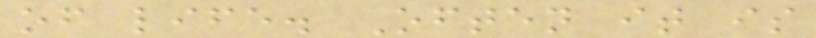of life. Often it is
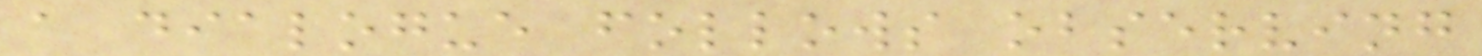a dialogue follows observing
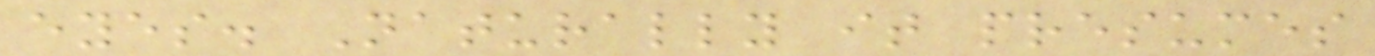eyes. Naturally it presumes
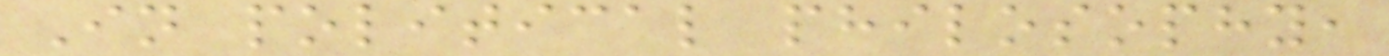In political philosophy,
